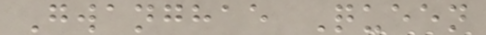Gwanghae Queen
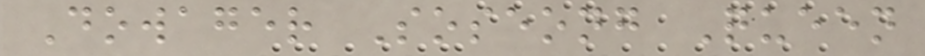Dowager Soseong Queen
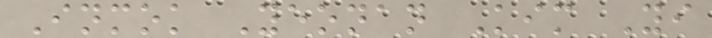Inmok Yeonan Kim Yi
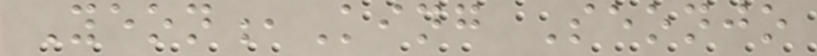Yeon,King Seonjo
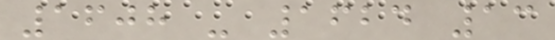1608 - 1624 13
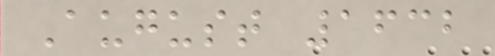August 1632
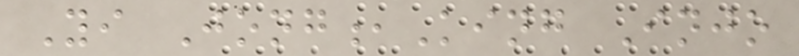Yi Jong,King Injo
